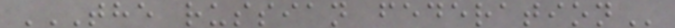THE RUSSIAN FEDERATION
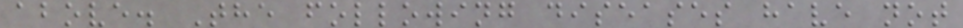above. The following diseases have not
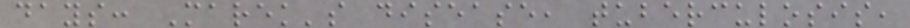days: Marek's disease, tuberculosis,
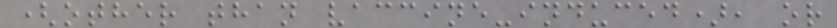(other than vaccine-induced), or
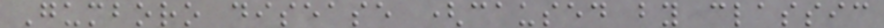Gumboro disease (caused by classic
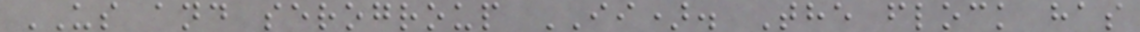US and serogroup II). The flock has
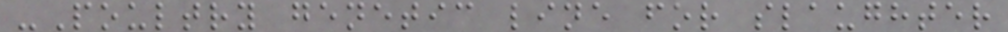-Poultry genetic line for slaughter
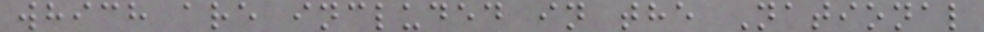which are included in the National
